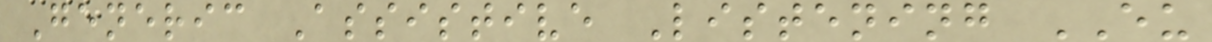Generic Assistive Listening EU
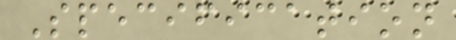Specification
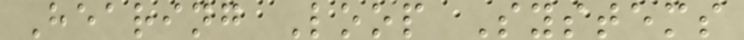Hearing Loop Systems
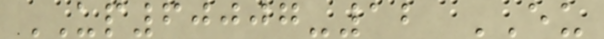UP60007-12 EU
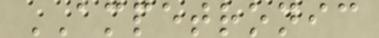AMPETRONIC
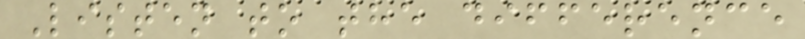Listen to the difference
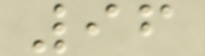96
